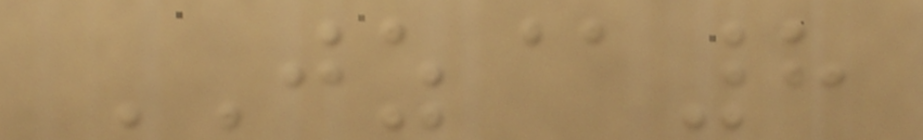JZ@8
